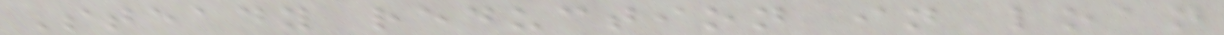Steady reduction in loan
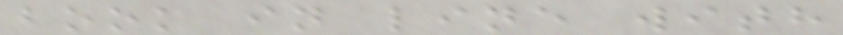book in line with
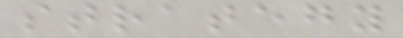strategy
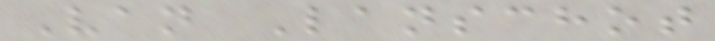Van Lanschot
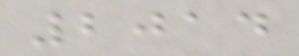2014
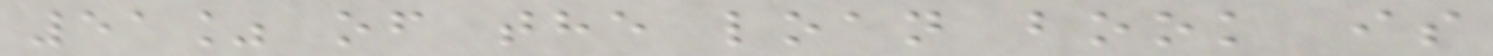51% of the loan book is
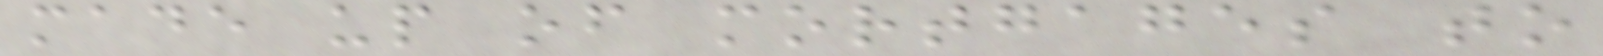made up of mortgages to
